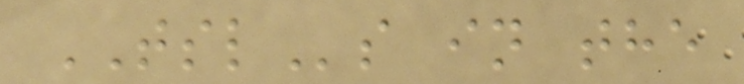TSLs in the
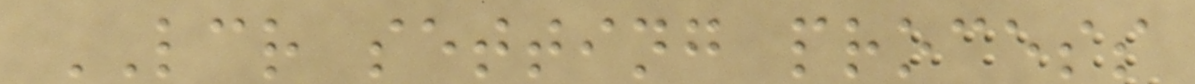LCR setting process
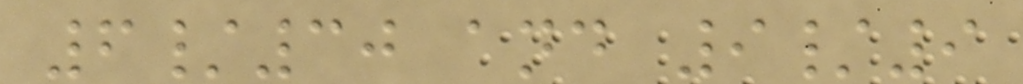6/30 and 9/9
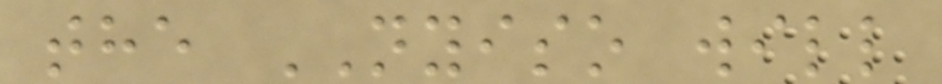the NYISO will
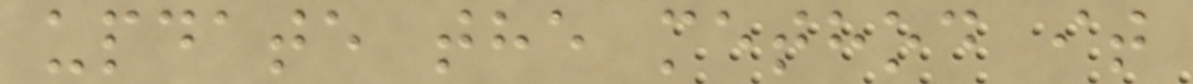update the method it
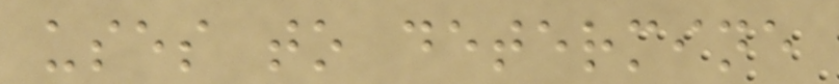uses to determine
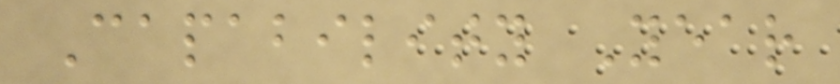Capability Year
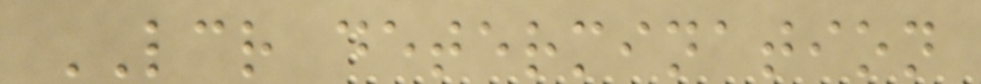LCR determination
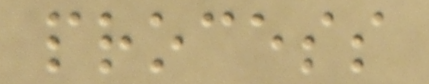process
